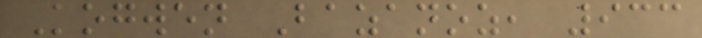Kogwen Bazanoz, 933
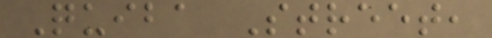Quiba Street,
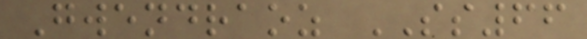Gwendraoz SS66
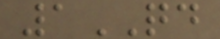1QD
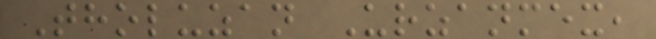Tholuzan Urzanmex,
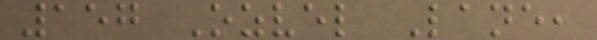157 Ozvel Lane,
